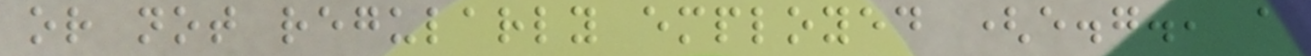or not regularly employed (e.g., a
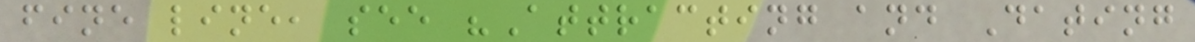fine line, see "Attracting and Dating
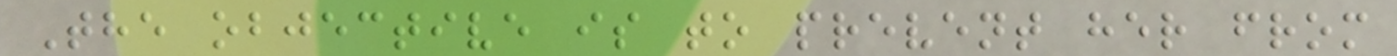The objective is to prevent her from
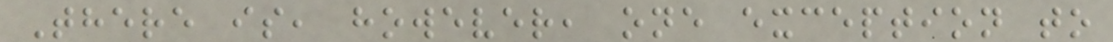There is, however, one exception to
